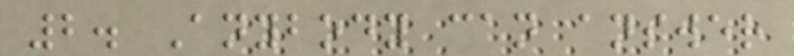2. Anybody can answer
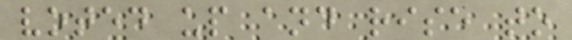voted up and rise to
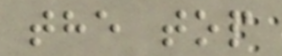the top
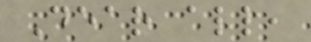Dear all,
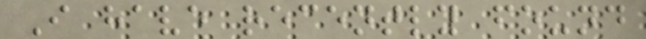I have recently found
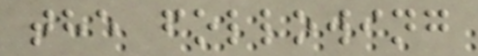the following
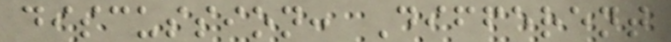discussion: Different
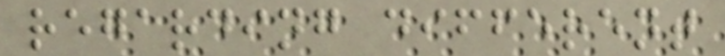regarding different
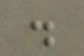.
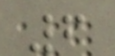6
